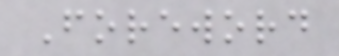Foreword
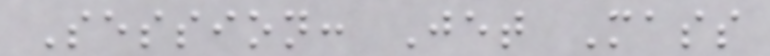Session: Jet Mass
